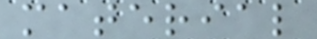material
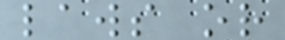laws or
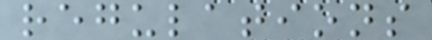regulations
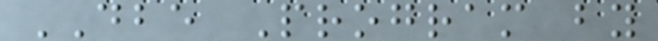DBE Program by
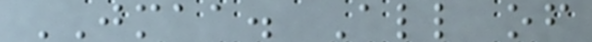JMAA. All of
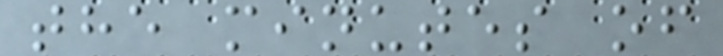the minutes of
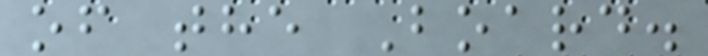of the Board.
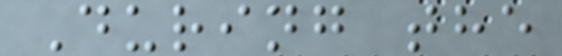During the
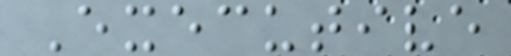Executive
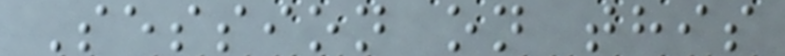Session on this
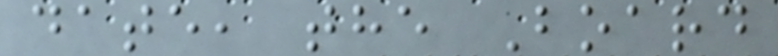date, the Board
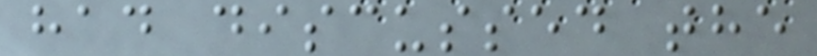had discussed the
